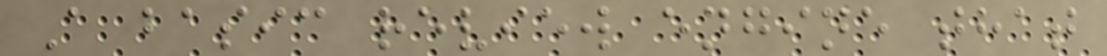A basic review engine that
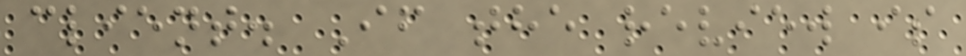client. If the review is
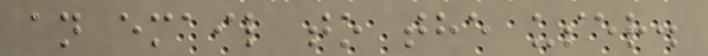an email to the user.
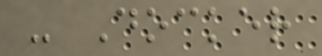- Docker
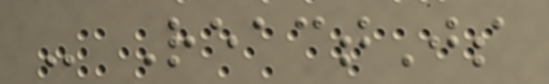- ReactJs
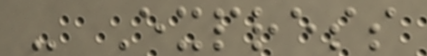- Express
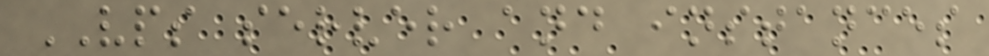VPS server and instances
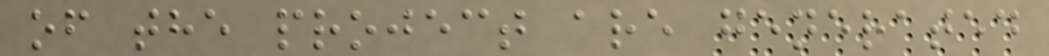of the project are generated
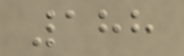188
